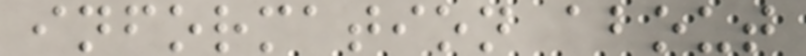information about
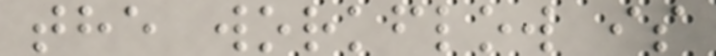the workflow is
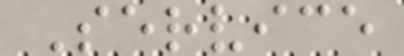Service
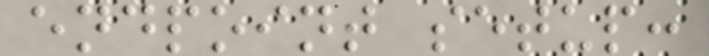endpoint setup:
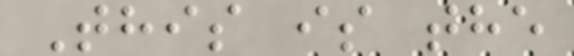This is the
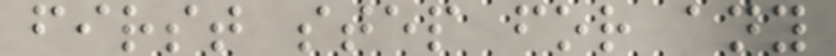first step for any
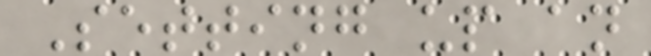Setting up an
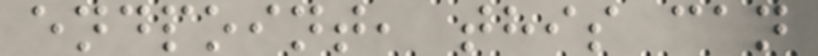endpoint, this can
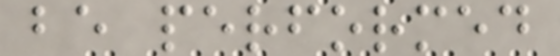be performed
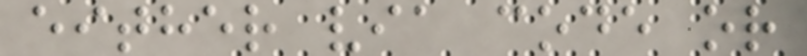either via code or
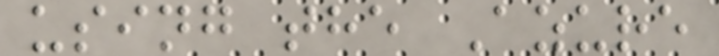using the Azure
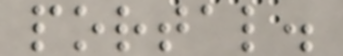portal.
